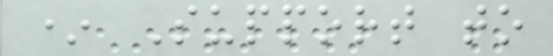* Support to
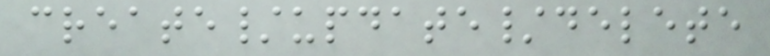create/update/delete
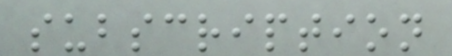subscription
